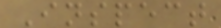Inspect
